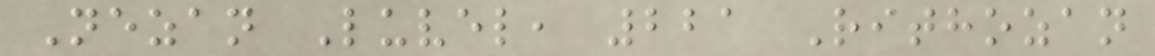Nezan Luvel, 221 Rithozan
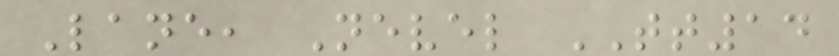Lane, Nevel TT14
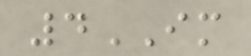4IM
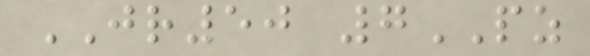JR50 7PZ
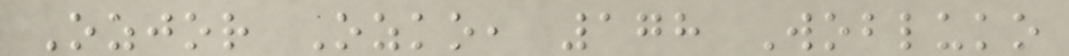Ozjor Ozko, 178 Wobluko
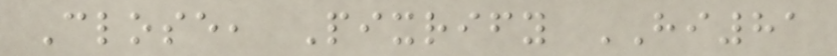Close, Pixrify HI81
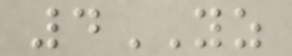4YZ
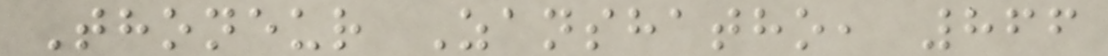Thoneur Zanshatho, 866
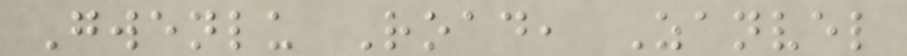Gwenlu Road, Zanvel
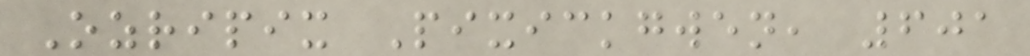Ozripix Pixickgwen, 601
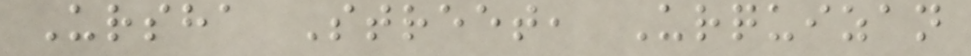Ursha Street, Urquizan
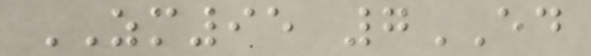ZM95 7ED
